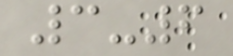3-6
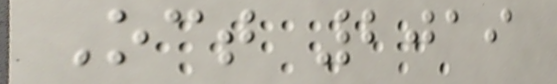Oct 2019
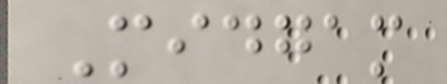Midgam
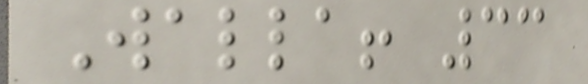Walla! 33
